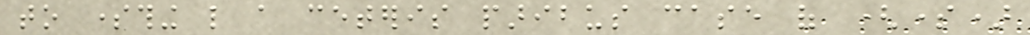to something like a ceteris paribus case of (some)
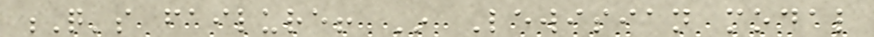Q's failure! In Lewisian modal
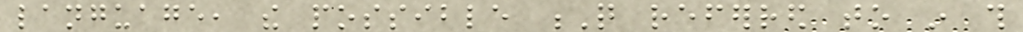language, the possible Q referred to in this
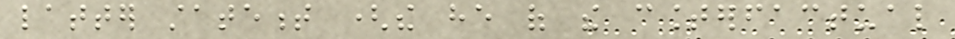latter statement (the he of the counterfactual
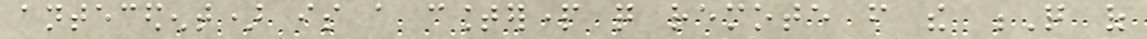antecedent) is a counterpart quite remote from the Q of
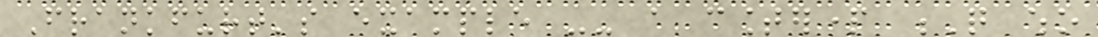Frankfurt's example -- a counterpart Q who
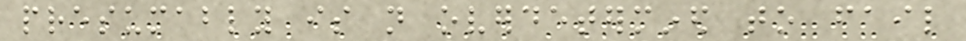presumably is not overdetermined to fail
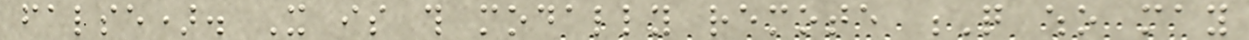false). It is this modally remote Q who may
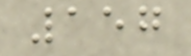157
